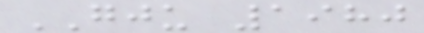GJU 1980
